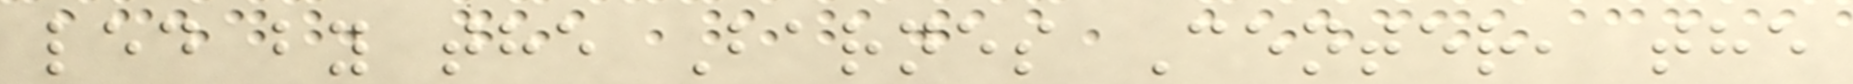led by the Barnes Center, the
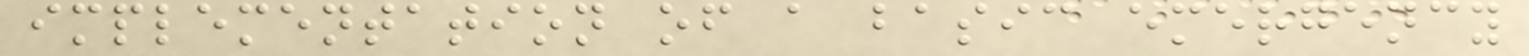implementation of a basic emergency
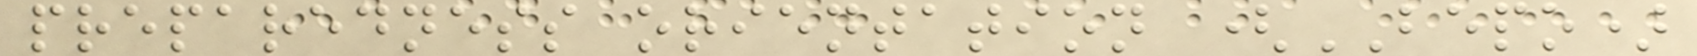preparedness orientation (BEPO)
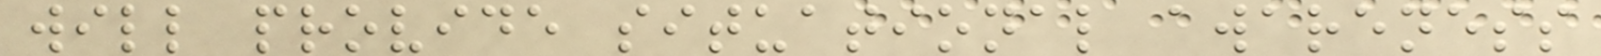will provide situational awareness
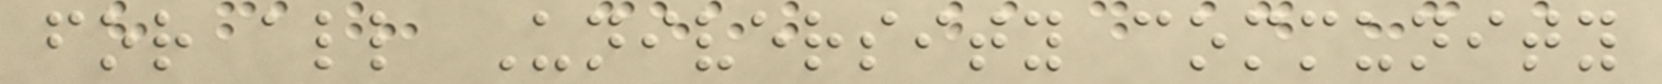for all University community
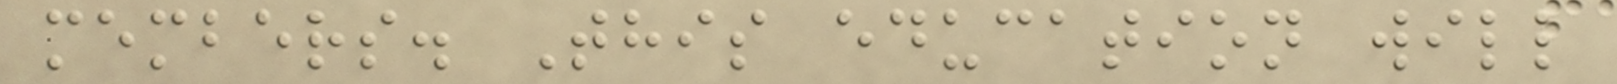members. This education will
